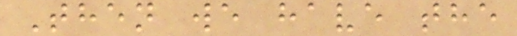Then we have the
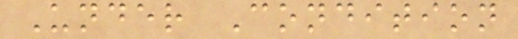Under Condition
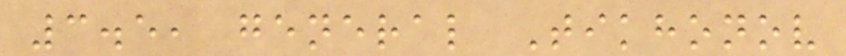3.5, general Tikhonov
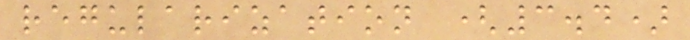regularization (3.4)
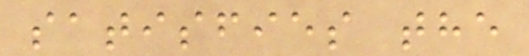satisfies the
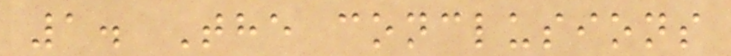1. The conclusions
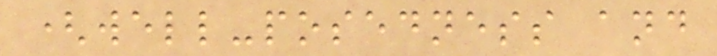(well-posedness and
